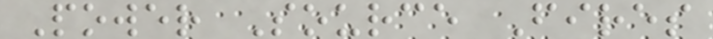Power Source Fires
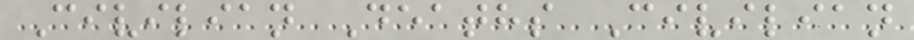Civilian Deaths Civilian
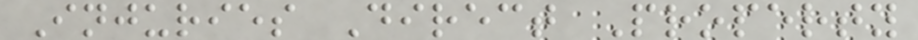Injuries Direct Property
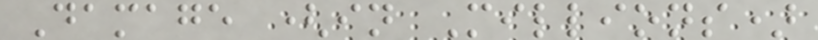Damage (in Millions)
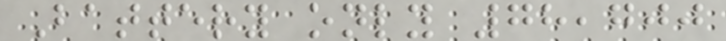Battery only 78,700
